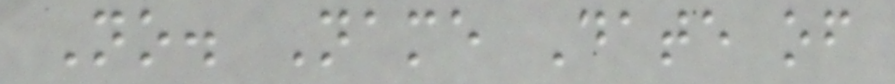No. Name Date of
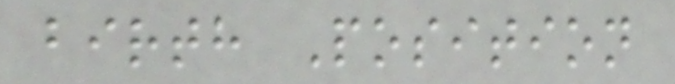birth Position
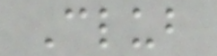Club
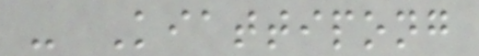- Kiattipong
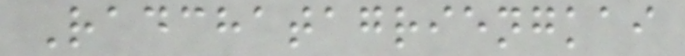Radchatagriengkai
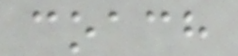coach
